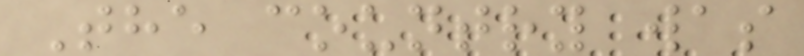The country was
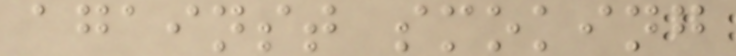against smoking
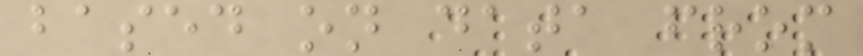based on data from
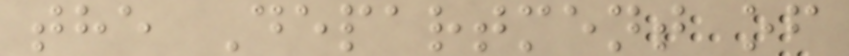the Department of
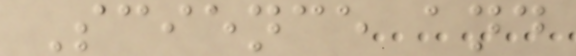Science and
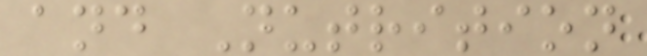and Nutrition
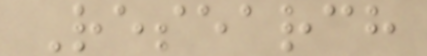Research
